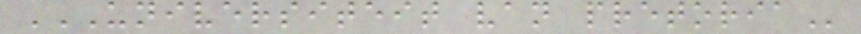UNIVERSITEIT VAN PRETORIA
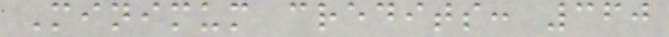Minimum credits: 360
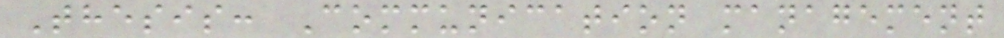Thesis: Communication management
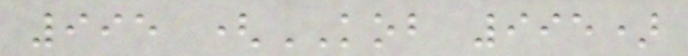995 (KOB 995)
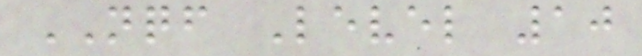NQF Level 10
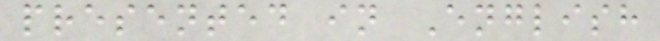presented in English
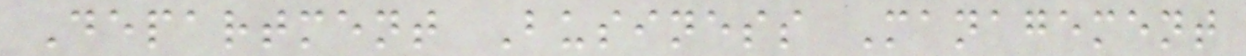Department Business Management
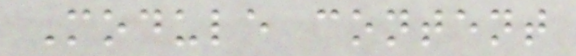Module content
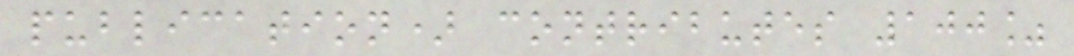publication) contributes 100%
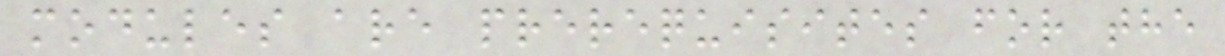modules are prerequisites for the
